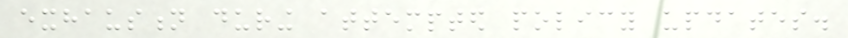exhaustion during attempted policy updates.
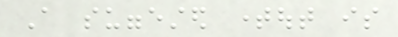A suggested timeout is
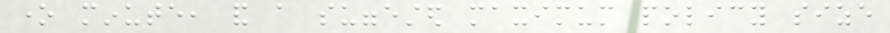one minute, and a suggested maximum policy size
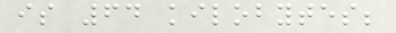is 64 kilobytes;
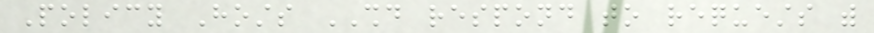Policy Hosts SHOULD respond to requests with
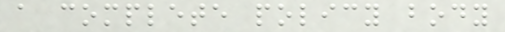a complete policy body
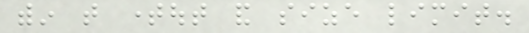within that timeout and size limit.
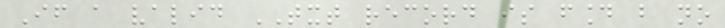If a valid TXT record is found but no
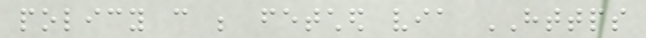policy can be fetched via HTTPS
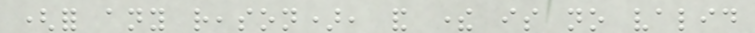(for any reason), and there is no valid
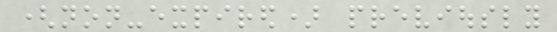(non-expired) previously
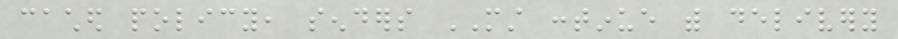cached policy, senders MUST continue with delivery
